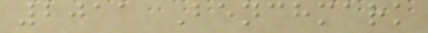2011 Benchmark
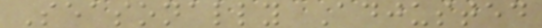Seasonally Adjusted
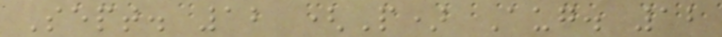Sept. 12 (P) Aug. 12
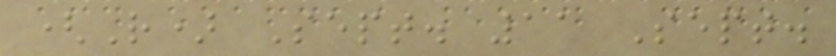(R) Sept. 11 Sept.
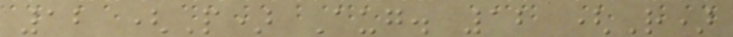12 (P) Aug. 12 (R)
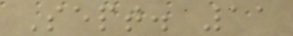Sept. 11
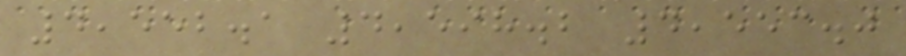4,552.1 4,598.2 4,553.0
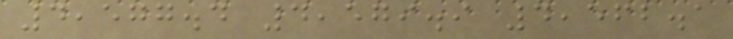4,577.4 4,579.9 4,562.1
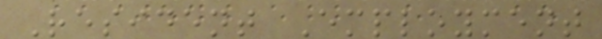Resident Employment
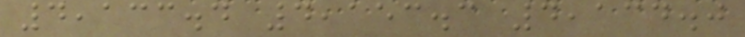4,133.4 4,153.3 4,134.0
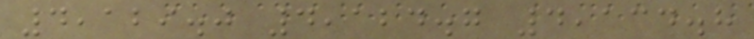4,129.0 4,124.7 4,134.8
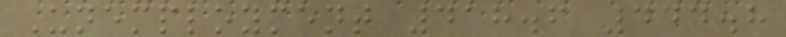Unemployment 418.6 444.8
